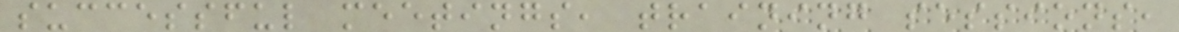successful meetings, training sessions,
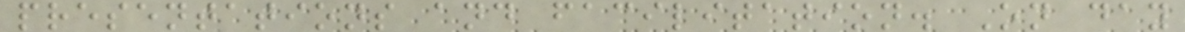presentations and facilitation. On day
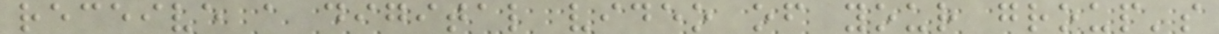receive a digital video of your group's
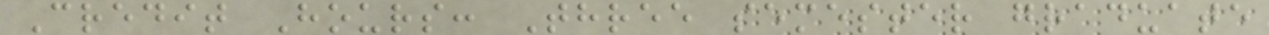Credit Hours: Three semester graduate
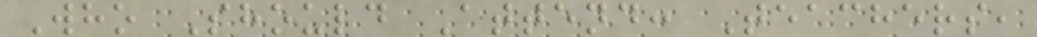Who Should Attend: Teachers,
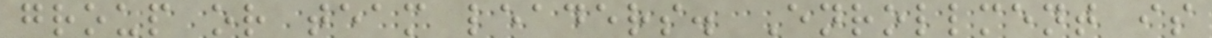group or team leaders. Enrollment is
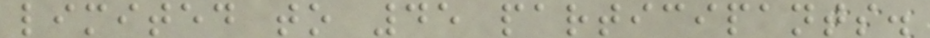limited to 45 participants.
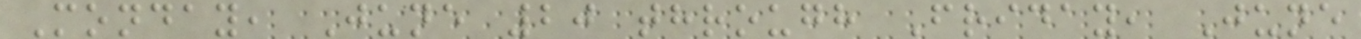Monday, June 20 through Friday, June
